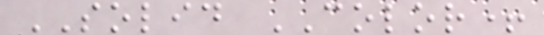SOLID COLOR+
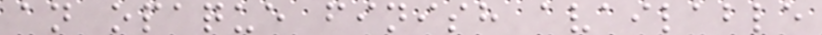an opaque finish available
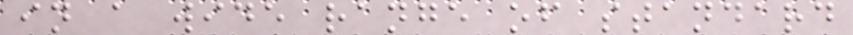in a wide range of standard
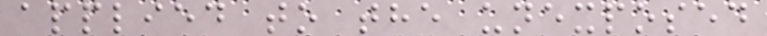applied to the unexposed
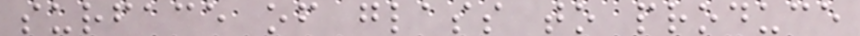surface of glass to produce
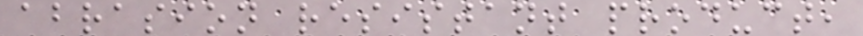abrasion resistant product,
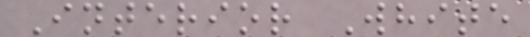Interior White
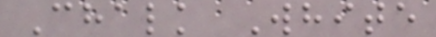Chalk White
